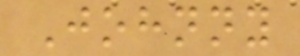Johnny
